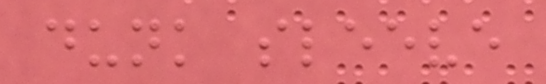dunk sleeve
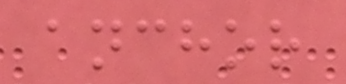anchor
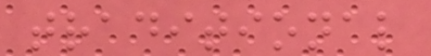traditional
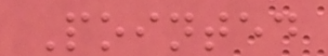Pointed
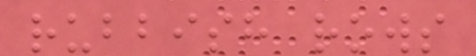rubbish rows
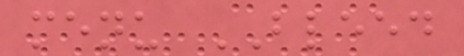menu BLEED
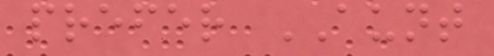prefer AUNT
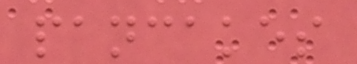pancakes
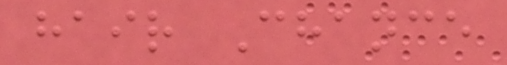hair Chance
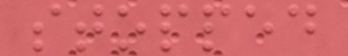stopped
